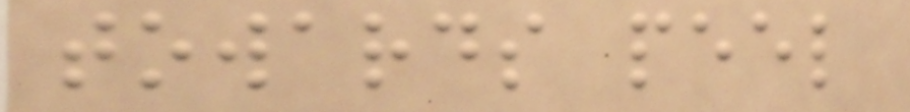towards peel
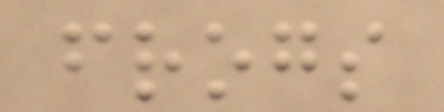frogs
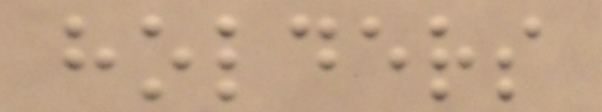holders
